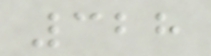328
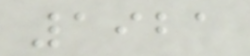1921
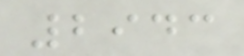2943
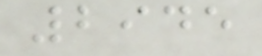2945
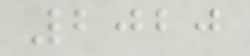2020
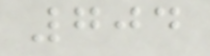704
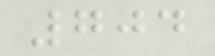704
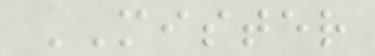MISTER
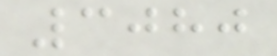3080
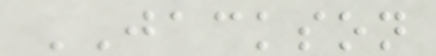JACKSON
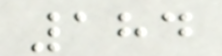184
